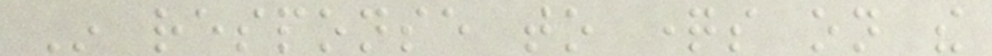In response to questions on the
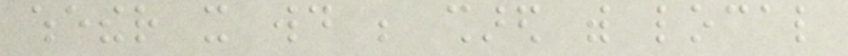whether it would be shared with local
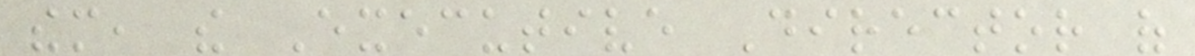them, the Executive Director of
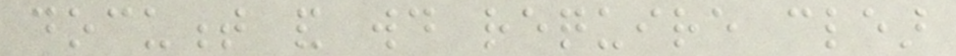document and would require clear
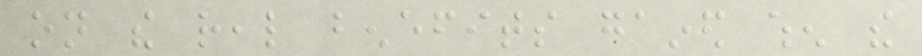on the real benefits gained when the
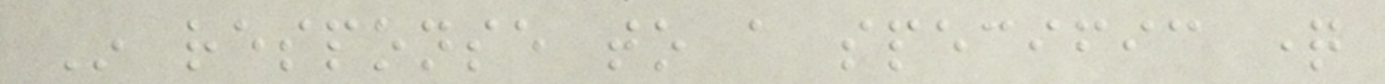In response to a specific question
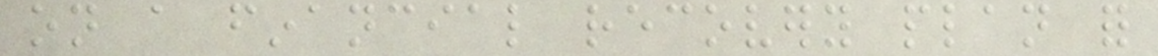on a financial recovery plan for
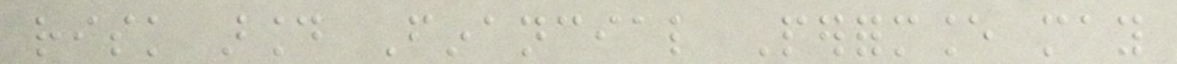risk around Financial Performance may
